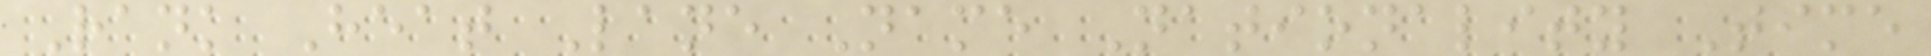Rank Heat Lane Name Nationality Time
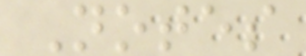Notes
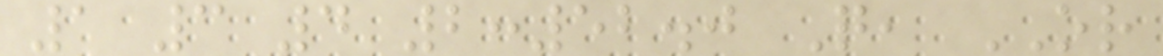1 3 4 2:52.0 Q, OR
